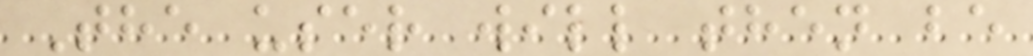The user will then be
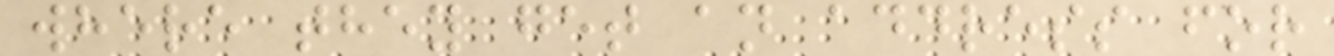where they get an address for
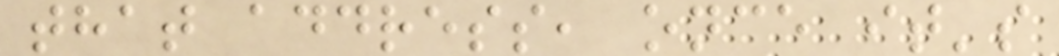that address, once it's
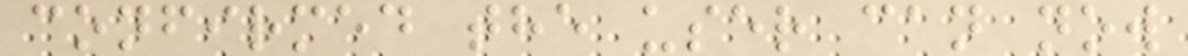confirmed the user can now
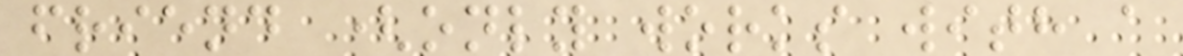friend (only works with a
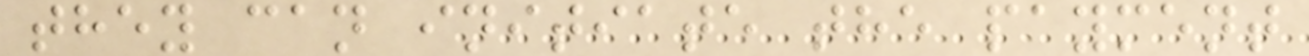they can initiate the payment
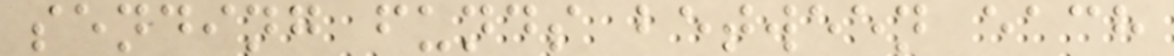sending funds between each
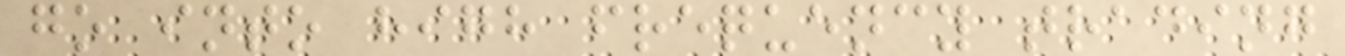go into high frequency trading
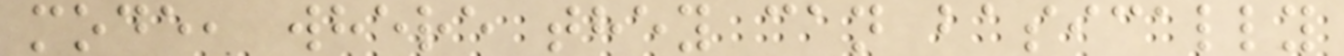mode, where they can basically
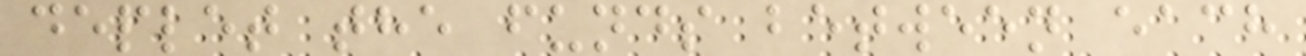deplet the funds between each
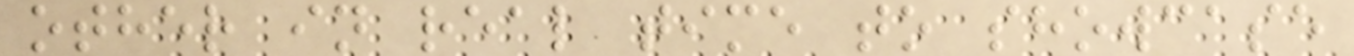other in real time to showcase
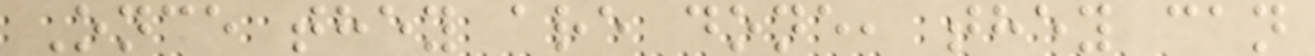Once they are done, they can
